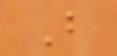But
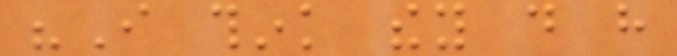"I think they do have
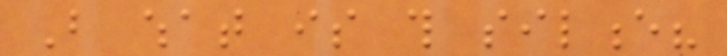But what is this silence?
